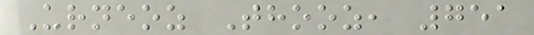Urneoz Thooz, 751
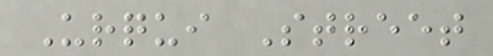Urqui Street
